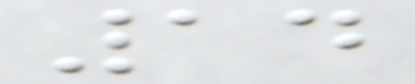14
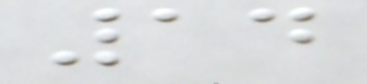14
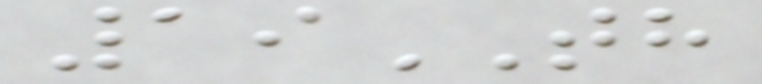19TH
